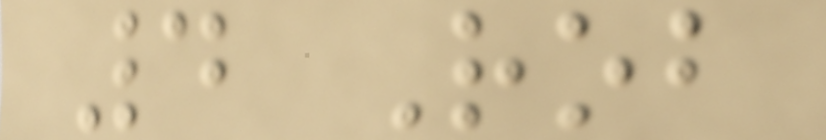4 Rob
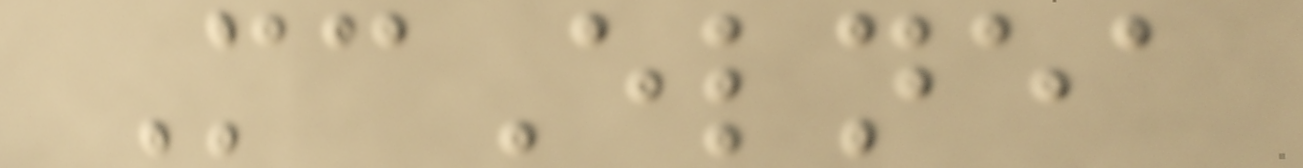McElnea
